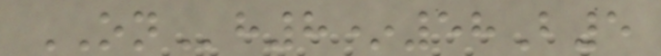ONh8*58B5
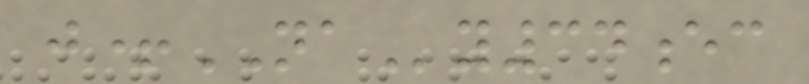j+NAy34ec
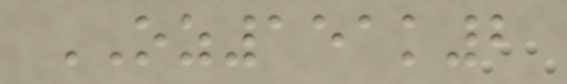OZ151k2
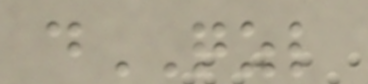dQZL
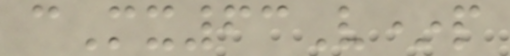cMx63V*p
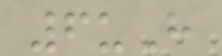6uH
